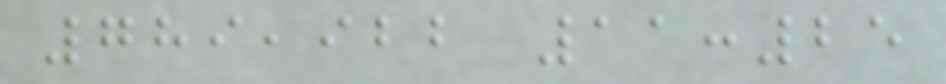789,922 11:25
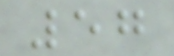57
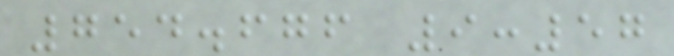754.676 9:57
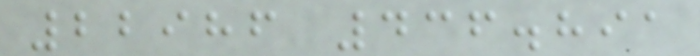22986 436.891
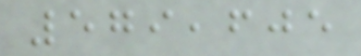579,605
